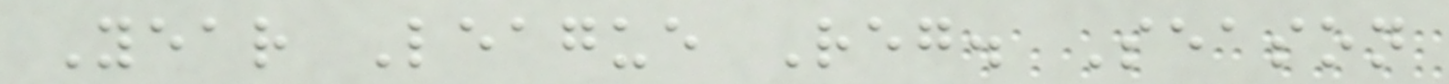Year League Reg. Season
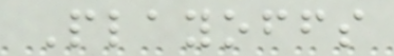Playoffs
